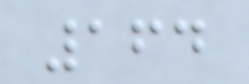164
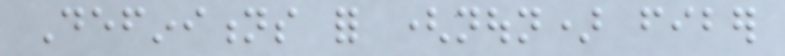Definitions for (noun) fiber
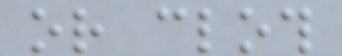or cloth
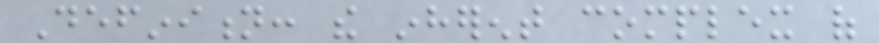Definition: the inherent complex of
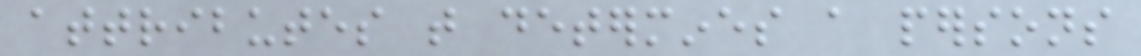attributes that determines a persons
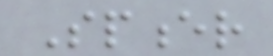Spencer
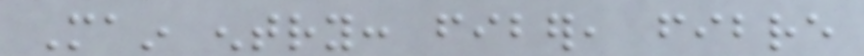Main entry: fiber, fibre
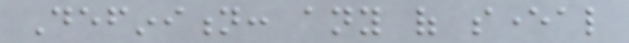Definition: any of several
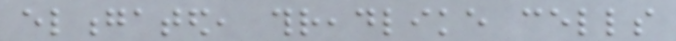elongated, threadlike cells
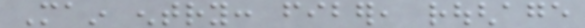Main entry: fiber, roughage
